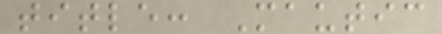title: Mautic
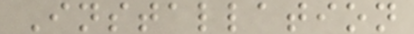Installation
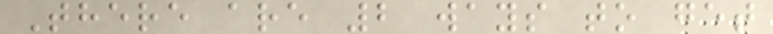There are 2 ways to get
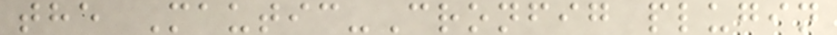the Mautic-Cronfig plugin
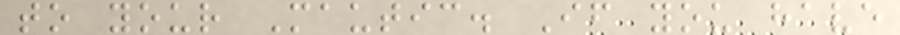to your Mautic. If you have
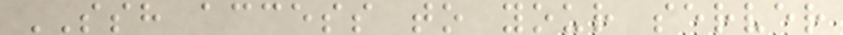SSH access to your server
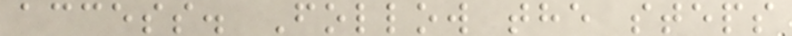access. Follow the steps
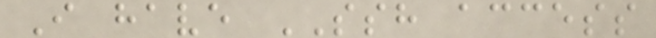I have SSH access
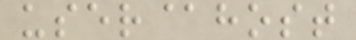user@host
